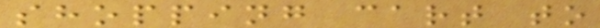shopping cart to
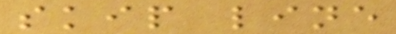skip line
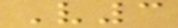V3
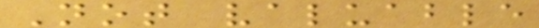Not valuable
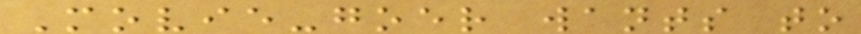Movie-goer wants to
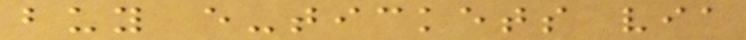buy e-tickets via
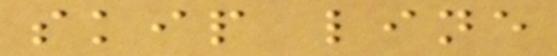skip line
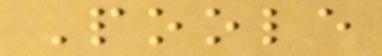Poole
